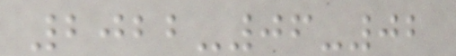2022-06-02
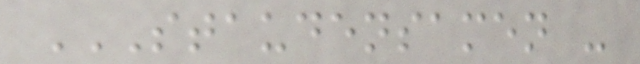STAUDENSAMEN -
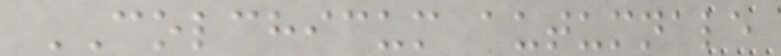COLCHICUM autumnale
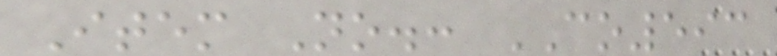Item No.: CO593
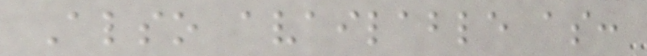Also available as:
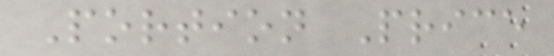Portion Price
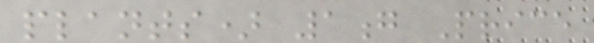plants) 1g Price
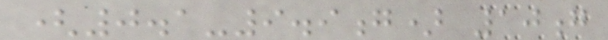(0.1-9.9g) 10g
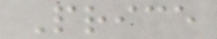Price
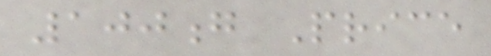100g Price
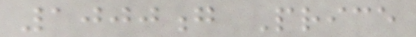1000g Price
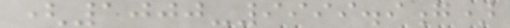(1000-9999.9g)
